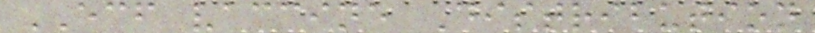ECF vaccine Distribution
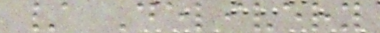/ Delivery
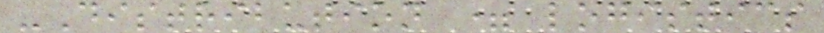-Distribution = logistics
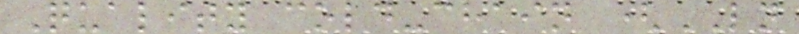Quality cold-chain (LN
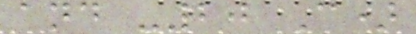and -20 C)
